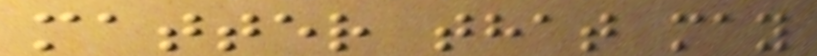matter that may
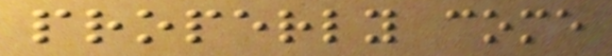properly come
